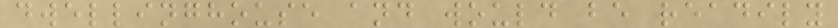dwellinghouse and would be readily
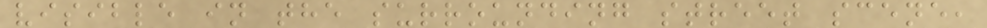visible in the surrounding street scene,
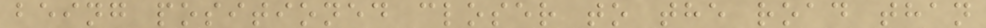being positioned closer to the road than
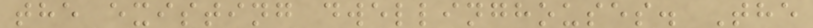the existing dwellinghouses. The
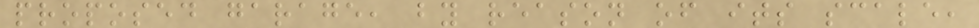proposed garage, by reason of its scale,
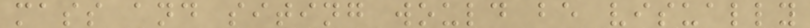mass and siting would be visually
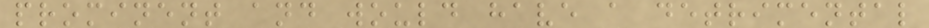prominent and would have a detrimental
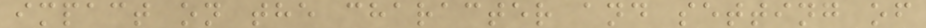impact on the character and setting of
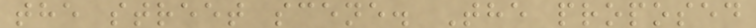the street scene. The proposed
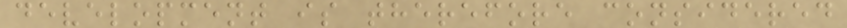development is therefore considered
